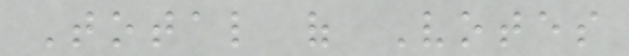Total of Votes
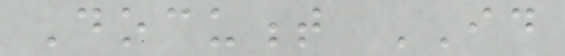Document ID
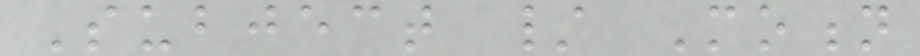Subject / Motion
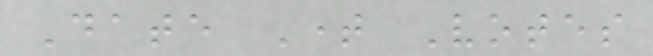Date Time Votes
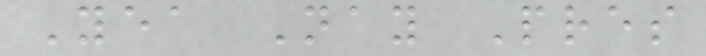Yea Nay Pres
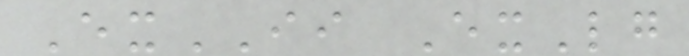ExII ExLg
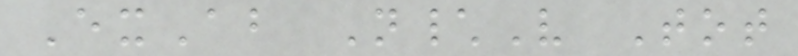ExAb N\V Tot
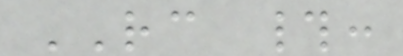RC #:
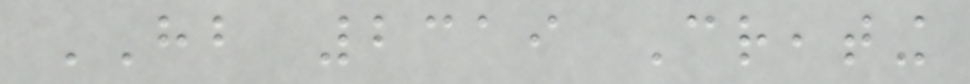HB 2319 Creating
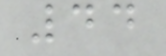44
